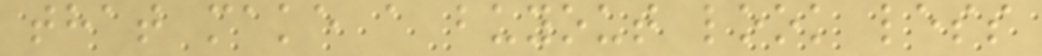that make a buyout look less
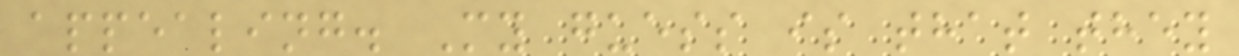appealing. My guess is that they
